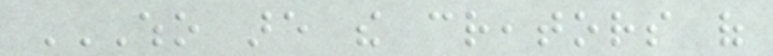WHO ARE THE CREATORS OF
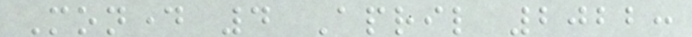Monday 4 April 2022:
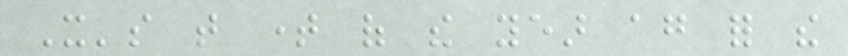It's that time of the year again for the
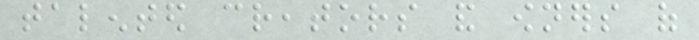talented creators and owners of
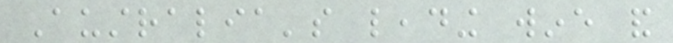Australia's leading wine and
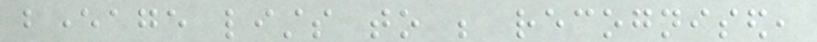beverage lists to be recognised,
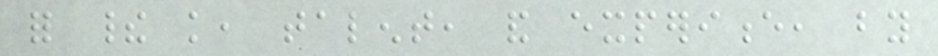for their knowledge, talent, and experience, by
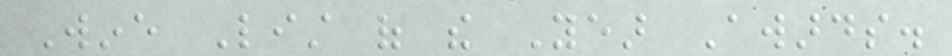Wine List of the Year Awards.
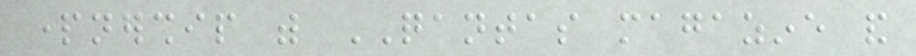partnership with QANTAS magazine and
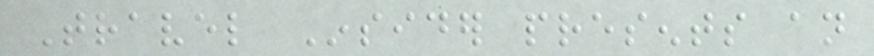Travel Insider presents an
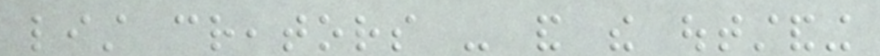list creators - and the outstanding
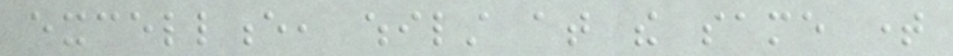excellence, whilst at the same time
